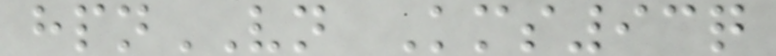hpnVN Kms93q
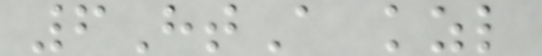6HtA kzl
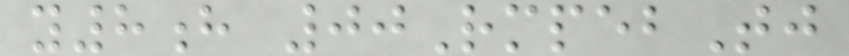y8h 00RmpebTj
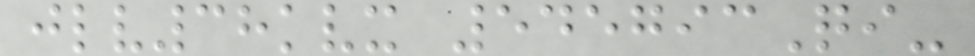jlv38kvx 545793Qi-
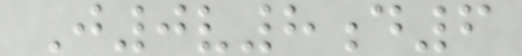J0v8d6
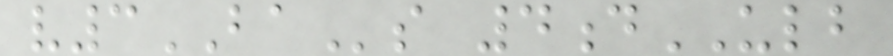v3BAs 4dULB
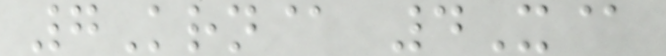7Krn@ 4X@
